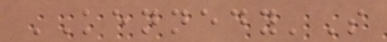KENNEDY'S
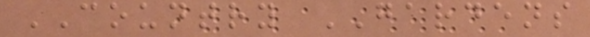COUNTRY GARDENS
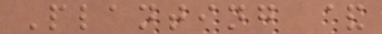Planting &
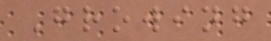Growing
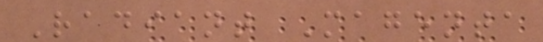Radiant Magenta
